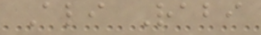Ali Rabi
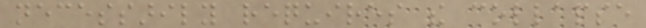necessarily requires the collapse
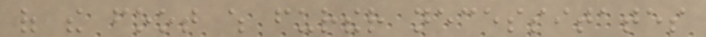of the foot which further necessitates
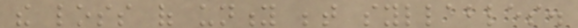the loss of unity between syllables.
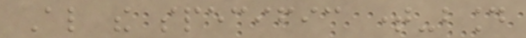Also the specific time-bound
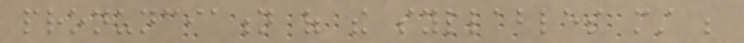pronunciation of the syllables must be
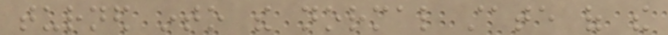turned into the normal state of the
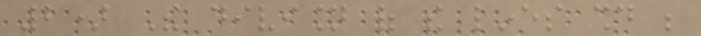2) The division of the lines should be
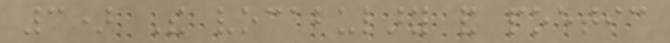3) The vocabulary and poetic
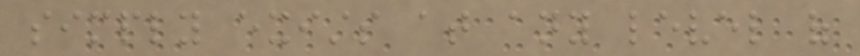simply exists at any level of
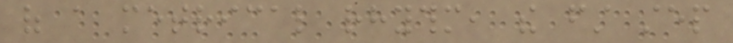of a metrical rhythm, the first step
